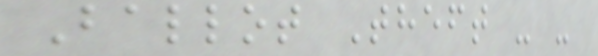Ballot Theft - -
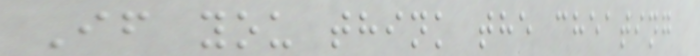If you think the cheating
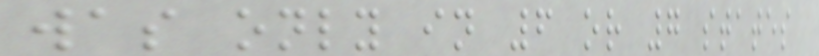was only in 6 or 7 states
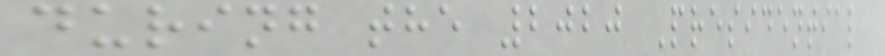during the 2020 Presidential
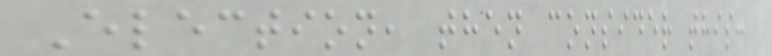Election, then consider this:
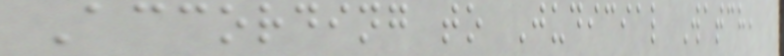According to Judicial Watch,
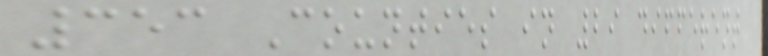353 Counties in 29 different
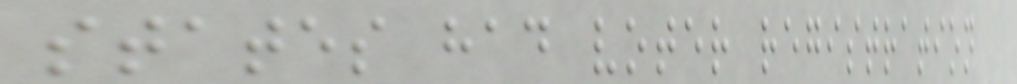states had voter registration
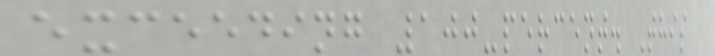exceeding 100-percent. This
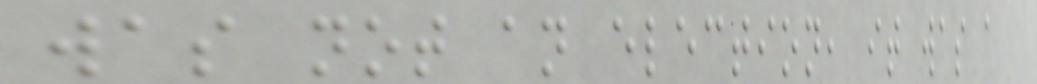was not an election, it was a
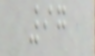97
